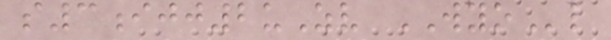s3ijj2uZv WYOl
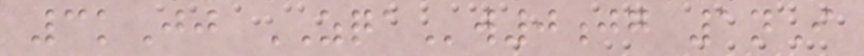3kJj ZQAw0jg 1nI
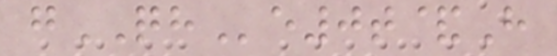gQHe0t&H
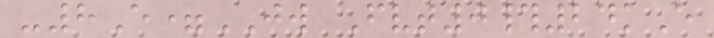-8E=JW Fvt0#24kE
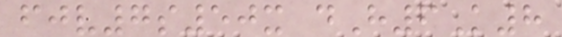fjv7s50x dH6K8
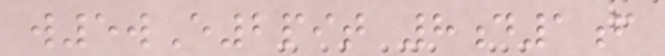w5wE2pit 8d1f
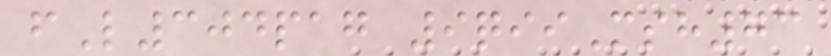fL304pag 9qiiMsh73
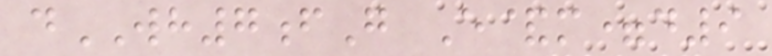dWH7fG E&m=d9
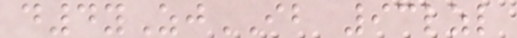d4yZjIB 93lzl
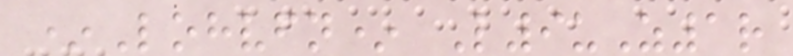*Lohvfn* L9uZ1r
